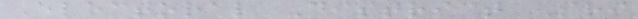Electoral District Sri
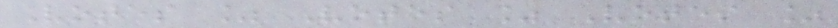Votes % Votes % Votes %
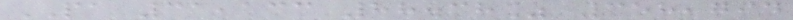PA 31,133 88.38% 358,794
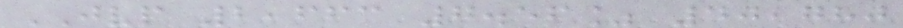JVP 2,663 7.56% 40,780
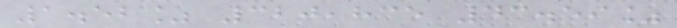1.52% 320,835 43.59%
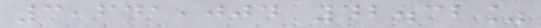3,641,004 42.32%
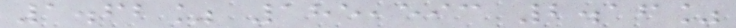1.62% 185,593 2.16%
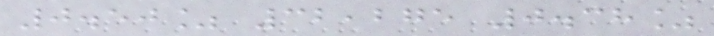0.50% 32,275 0.38%
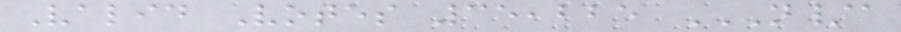Valid Votes 35,225 N/A
